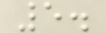5.
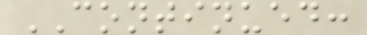CONTINUED:
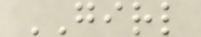GIRL
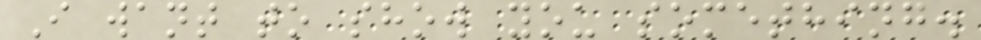I want to show you something.
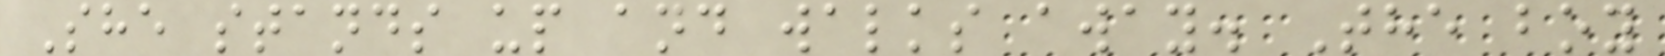She stands up and walks away. The boy
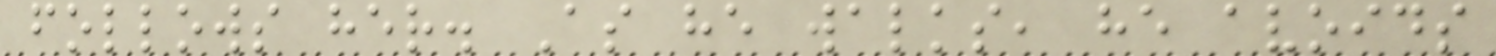follows her. As he walks, he avoids
